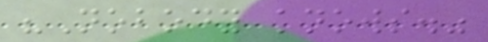"Nobody knows."
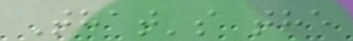That's the
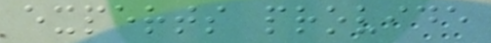experts provide
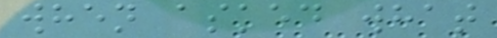when asked what
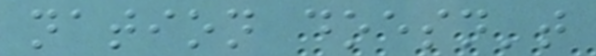nation doesn't
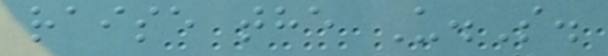raise the U.S.
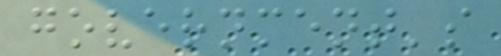government's
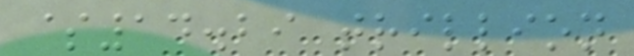$14.29 trillion
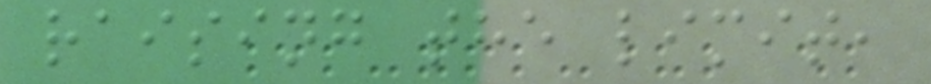raising the limit,
